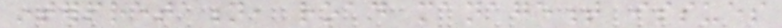interpretation, road management issues
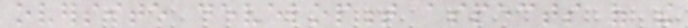oversite development aspects of the
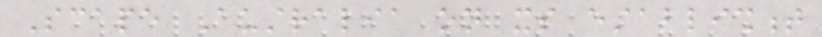Scape Australia on its establishment
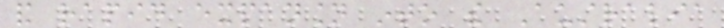and rapid expansion into the Australia
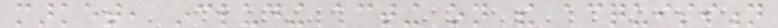market, including acting on the acquisition
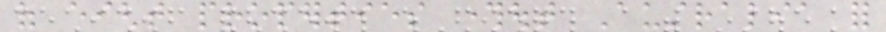of eight properties throughout Australia for
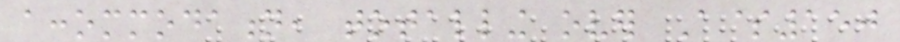accommodation, totalling over A$150
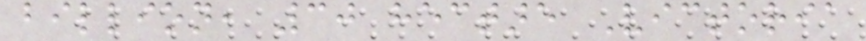billion, 30 hectare Victoria
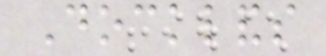Docklands
